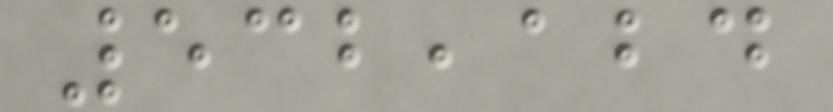532,124
